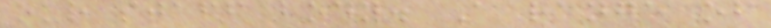our staff body. A range of
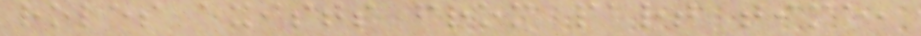roles exists from part time,
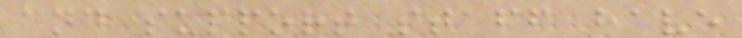and support staff have
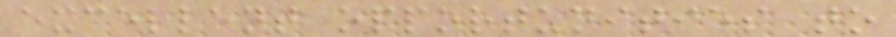excellent opportunities to
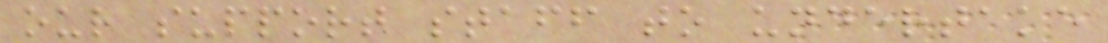our support staff to undertake
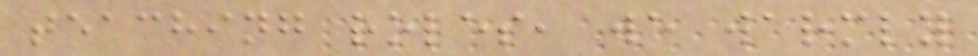teaching roles, we warmly
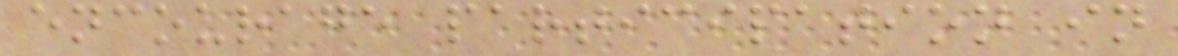encourage participation in
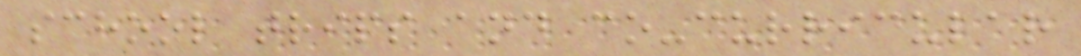school trips and co-curricular
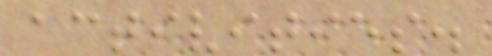activities.
